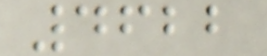4622
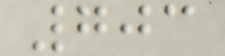703
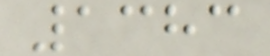1383
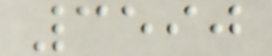3590
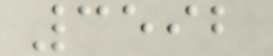3592
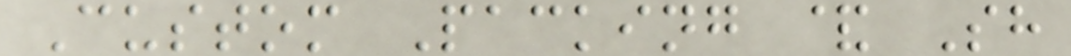Custom Packing & Sh
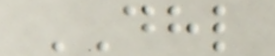DHL
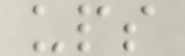ups
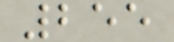255
